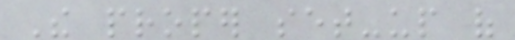The proper set-up of
